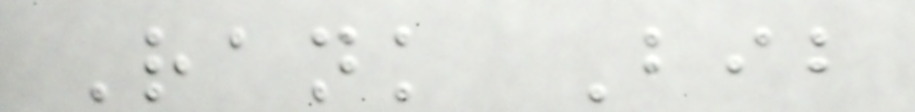Rank Bib
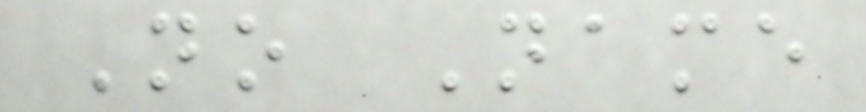No Name
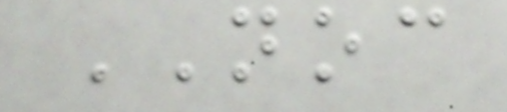NOC
